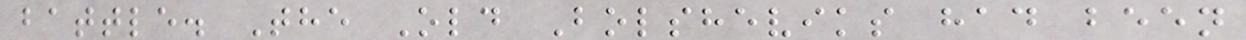battle. The Old Bolsheviks had been
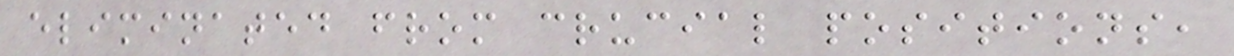eliminated from crucial positions,
